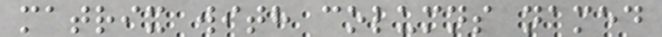matrix with columns named
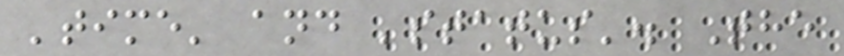'time' and 'status'. The
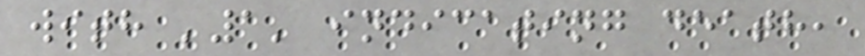with '1' indicating death,
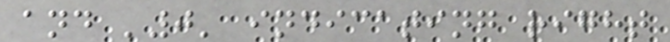and '0' indicating right
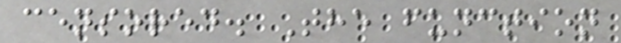censored. The function
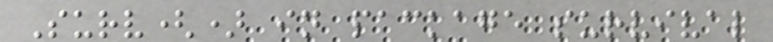Surv() in package survival
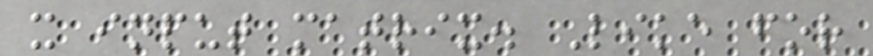x input matrix. Like for
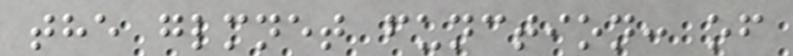the glmnet function: of
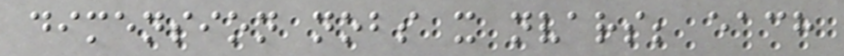dimension nobs x nvars; each
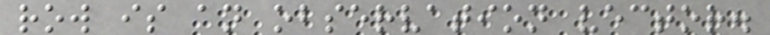row is an observation vector.
